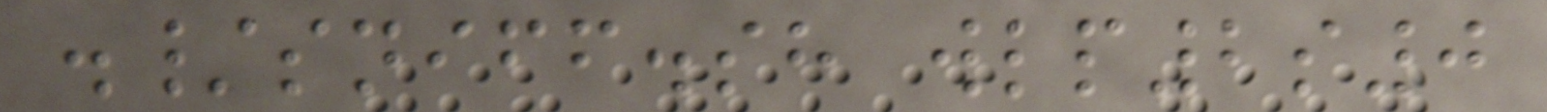./sniff.sh wlp2s0
